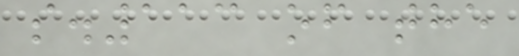s.113 of the
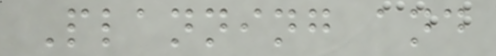Planning and
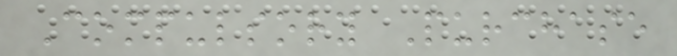Compulsory Purchase
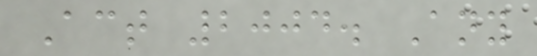Act 2004. Any
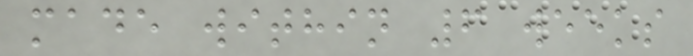made within 6 weeks
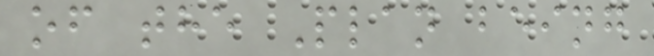of the Plan being
